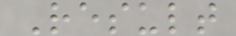Result
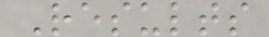Results
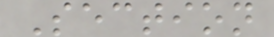Section
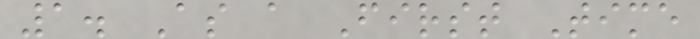1. As a First Time
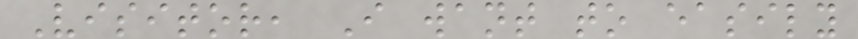Visitor, I want to easily
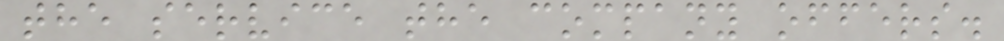the service the company offers.
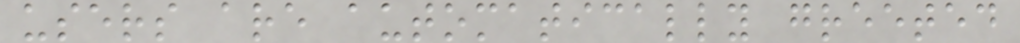users are automatically greeted
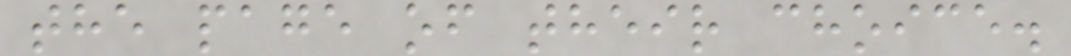the page of their choice.
